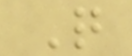Q
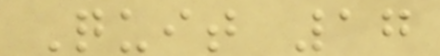Quit 17
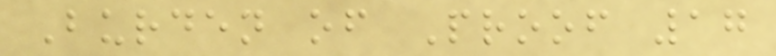Burden of Proof 17
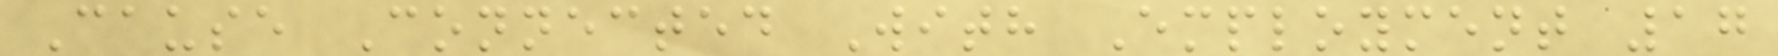Cause Connected With Employment 17
